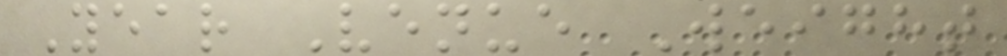Year Venue Weight
